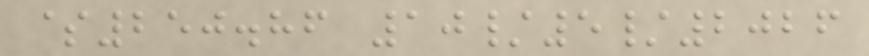$250.86 10/5/2026
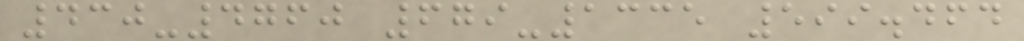430-4760 679-1335 599.464
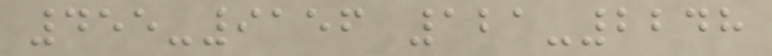455-9156 121-2248
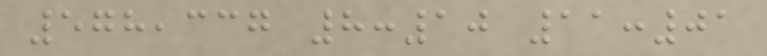578,337 8:10 11:01
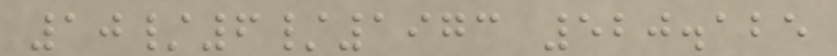10/6/1973 520.125
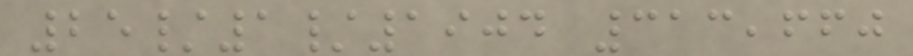25/1/1904 313,660
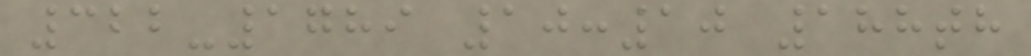322-1789 10:10 188th
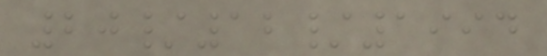20/12/1994
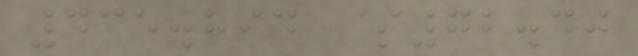435.894 $72.40
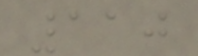110
